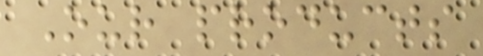Our products
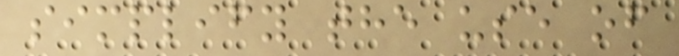simplify the use of
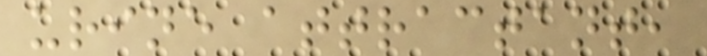urine attractant,
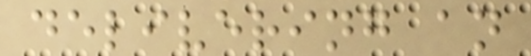delivering an
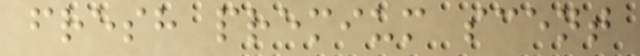fresh premium scent
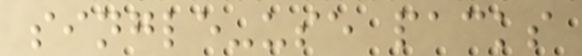single-use packs
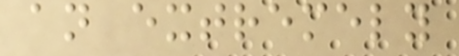an extremely
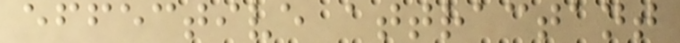effective attractant
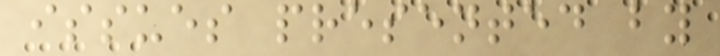issues presented by
